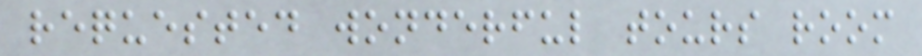requested wonderful tours room
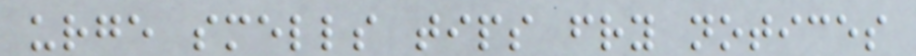urge smells tips fry notices
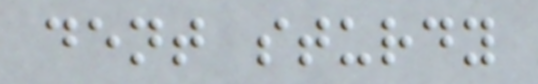dent sturdy
